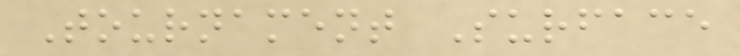Tournament Surface
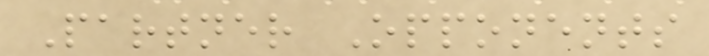Partner Opponents
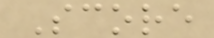Score
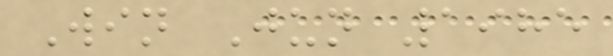Win Jun 1985
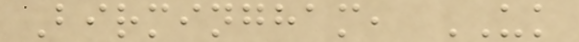Birmingham, UK
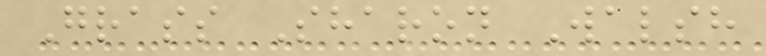Grass Sharon Walsh
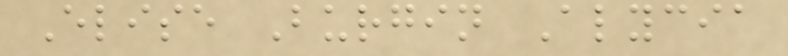Elise Burgin Alycia
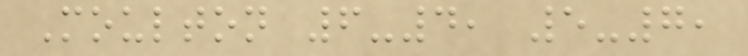Moulton 6-4, 5-7,
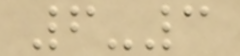6-3
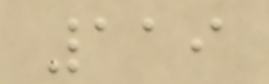119
